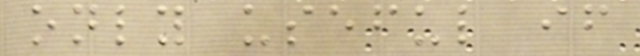only useful if
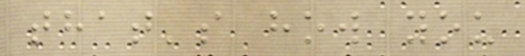that's how you
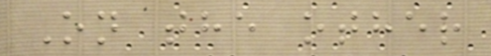On the other
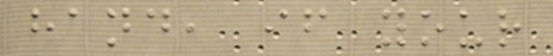hand, if your
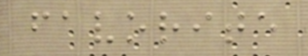favorite
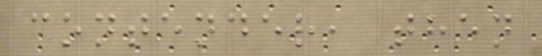contender, then
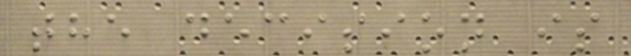the decision is
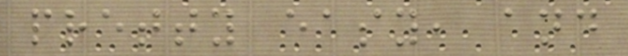pretty easy, and
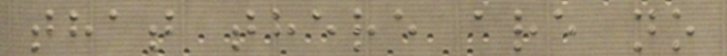that there are no
